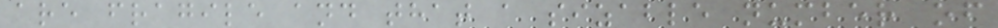are fragile and that a sizable number of
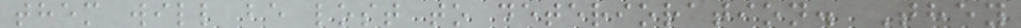them will be lost to deterioration. They
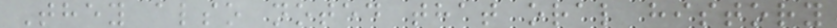They also noted that oral history
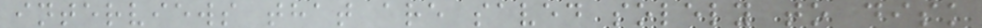interviews that are saved solely to disk
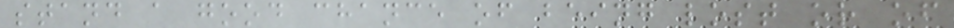stand a good chance of being lost or of
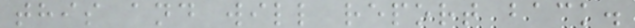this and will report back.
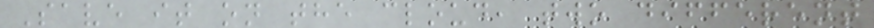Save it on the cloud, two different
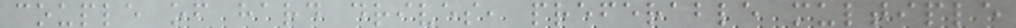couple of hard drives, preferable multiple
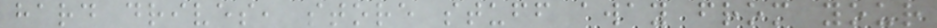hard drives, store stuff away from your
